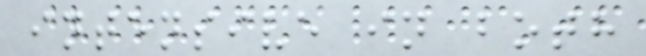intensive in both
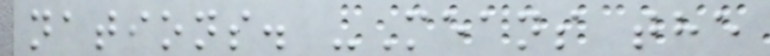nations. -Means the
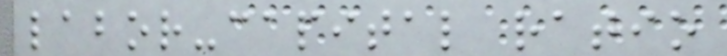labor-capital ratio
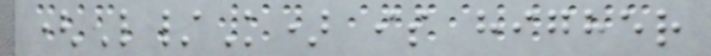(L/K) is higher
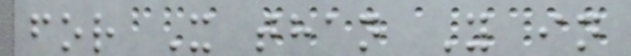for X than Y in
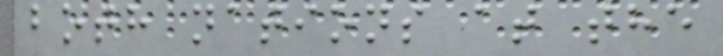both nations at the
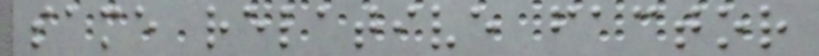same relative factor
